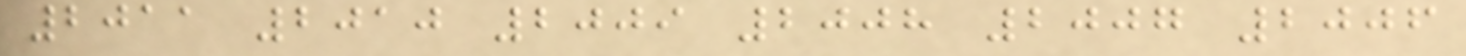2011 2010 2009 2008 2007 2006
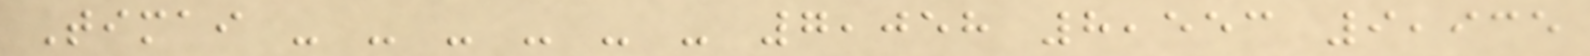Timai - - - - - - 7,058 8,553 9,935
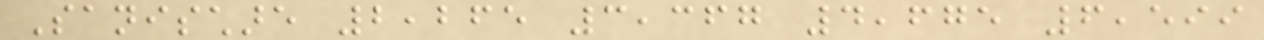Sanischare 2,265 3,367 4,675 6,599
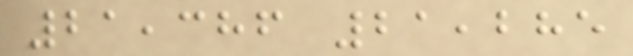21,386 21,285
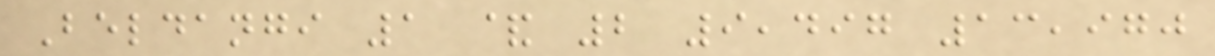Beldangi 1 & 2 9,497 13,970
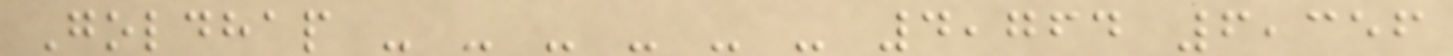Goldhap - - - - - - 4,764 6,356
